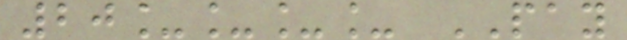20____ PAY
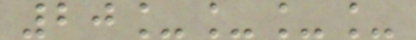20____
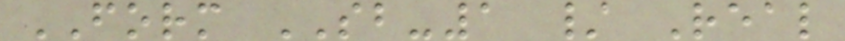FORM SB-1 / Real
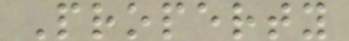Property
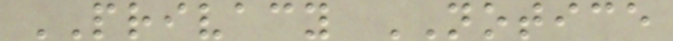PRIVACY NOTICE
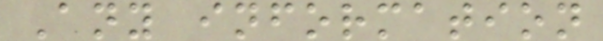Any information
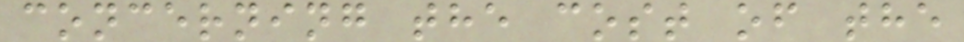concerning the cost of the
